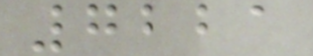7221
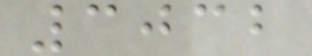3032
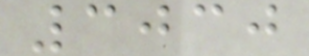3030
